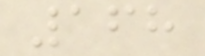168
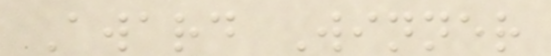Award Winner
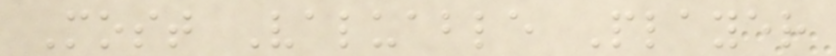Most Valuable Player
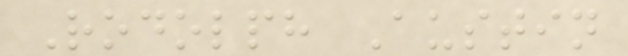Rodolph Austin
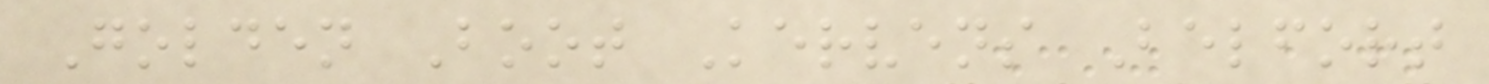Golden Boot Kervens Belfort
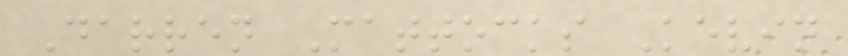Darren Mattocks Kevin
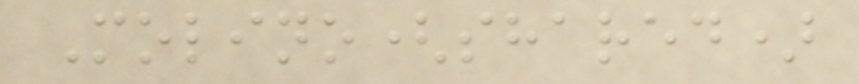Molino(shared)
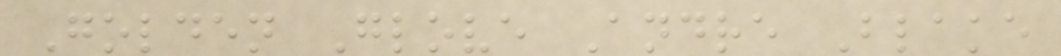Golden Glove Andre Blake
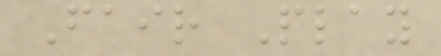Fair Play
